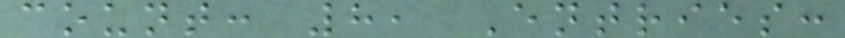count: 8, Entries:
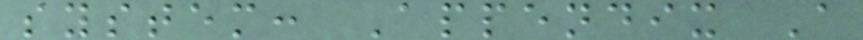system: Appendix A
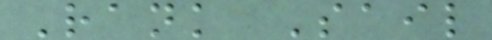Rank Sail
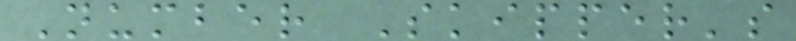Number Skipper's
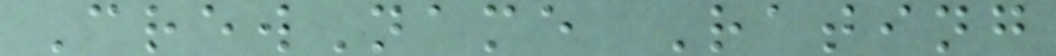CrewName Rating
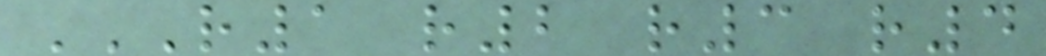R1 R2 R3 R4
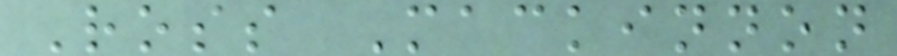Ross Mackinnon
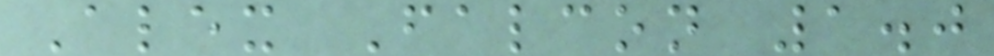Alex Falcon 1.0
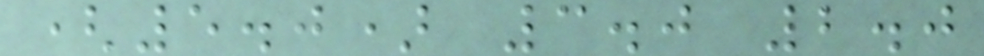(5.0) 3.0 2.0
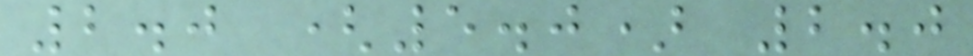2.0 (5.0) 2.0
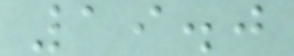19.0
